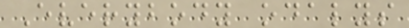Everybody odalys
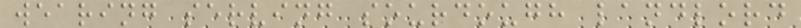wearing serving sourdough landlord
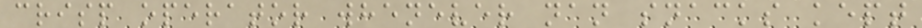crisp operator whenever nan snacks kept
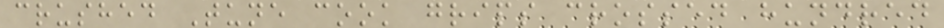crushed Tune cook grips crossed hundred
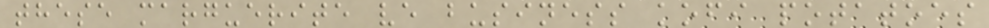these marguerite ve business kofi potatoes
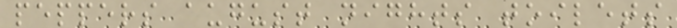peppers august nights toilets
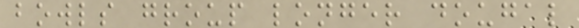bowls group longer dougal
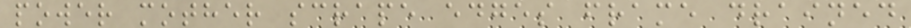power mother scrape edges frame drained
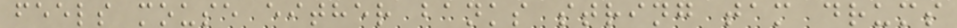feels mouse either banks string tam drums
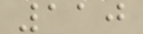110
